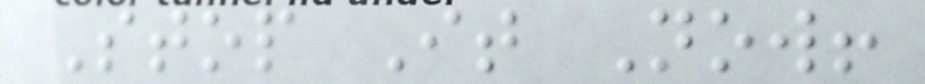Stop It Now!
